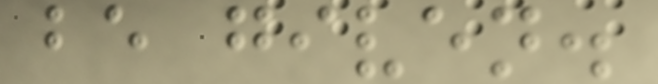be given.
